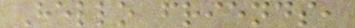Hello friends,
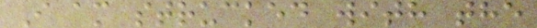I am strucked with the
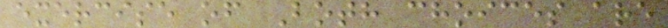exercise of Both choices are
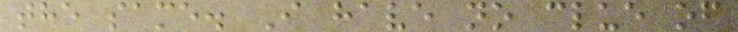the same. I have no clue of
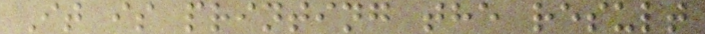It is printing the result
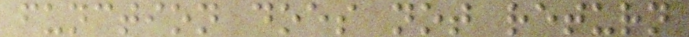function does not return
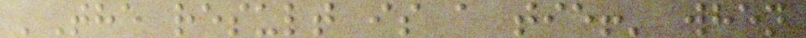'The result is a tie!' when
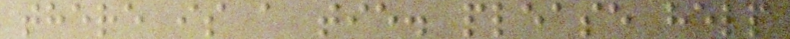there is a tie. please help
